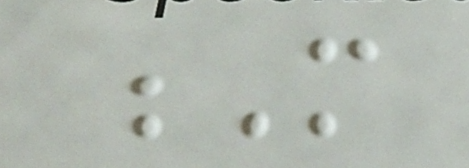M
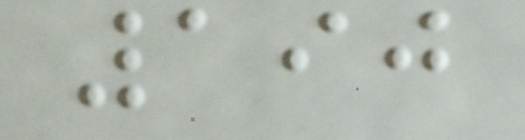190
